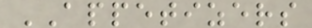APPETIZERS
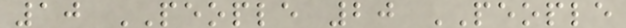10 PEOPLE 20 PEOPLE
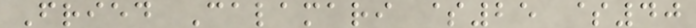Fried Calamari $25 $40
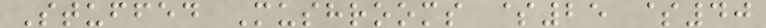Stuffed Mushrooms $25 $40
